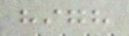high
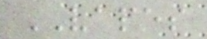VAPES
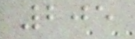205
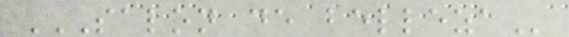SALON DE BELLEZA
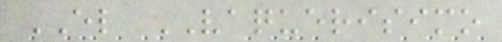EL VAQUERISIMO
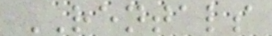RENTALS
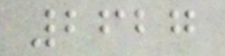2627
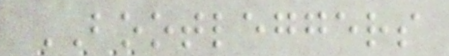BOOTLEGGERS
